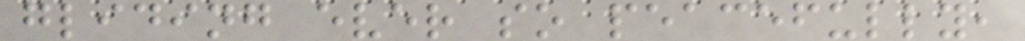gliding ever so peacefully,
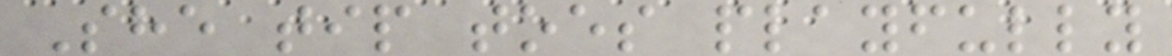She tip toes playfully
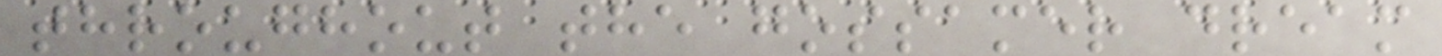throughout the gossamer dream
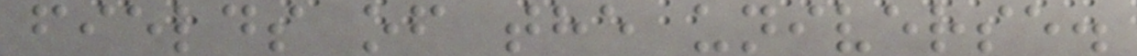fields of the universe.
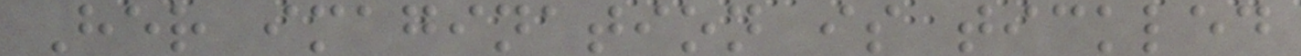Her imagination is tickled
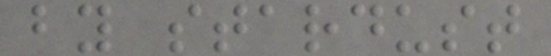by stardust
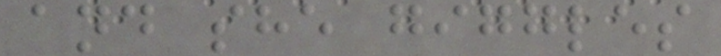and she giggles
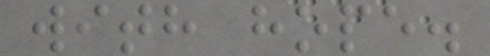with hope.
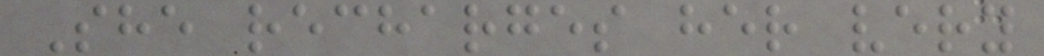She recharges her very
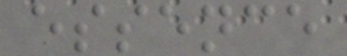essence
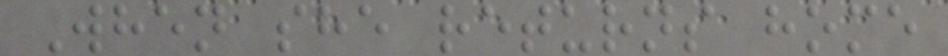When she returns home
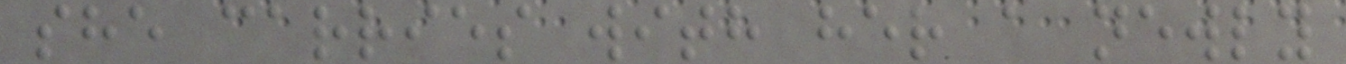she carries with her a newly
